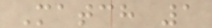Match 1
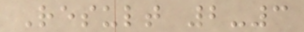Result 2-3
